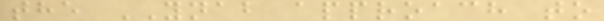the YNAB approach to
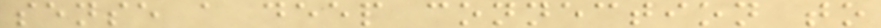sense a deep connection to
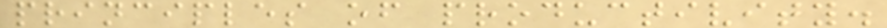principles of productivity.
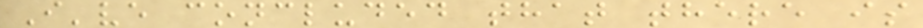I've concluded that there is
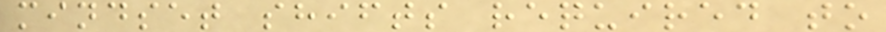mindset shifts required to
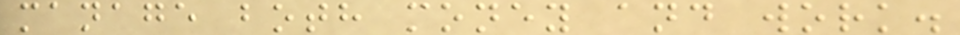manage both money and work.
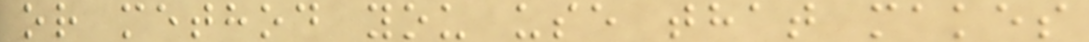or method you use that makes
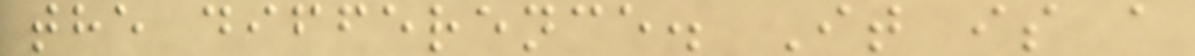the difference. It is a
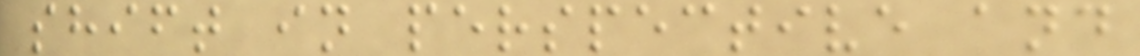shift in perspective and
